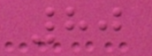80
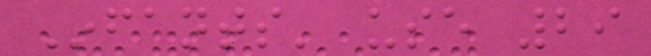Infants' use 29
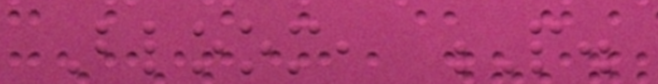Bloom, P.
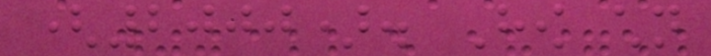(2000). How children
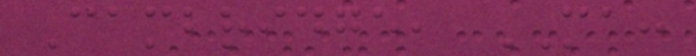Cambridge, MA:
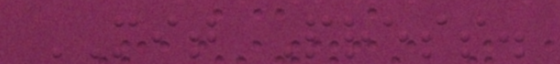MIT Press.
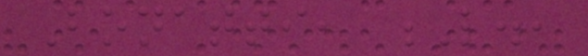Bonatti, L.,
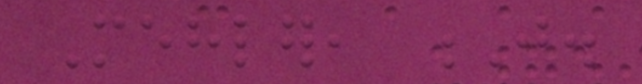Mehler, J.
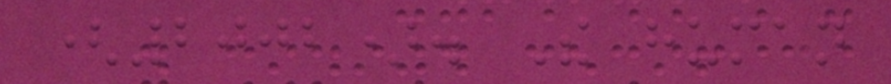(2002). The human
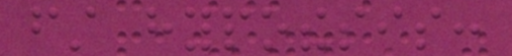first hypothesis:
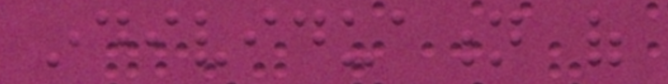individuation of
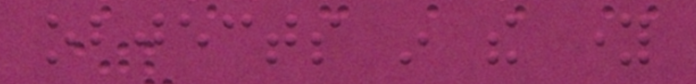objects in the young
